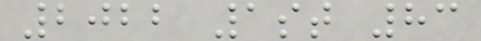2022 1st 83
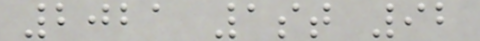2021 1st 92
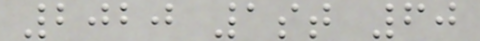2020 1st 60
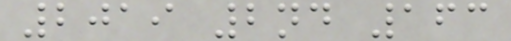2019 2nd 163
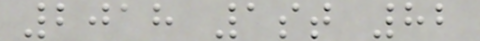2018 1st 82
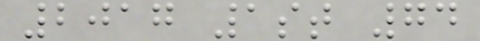2017 1st 74
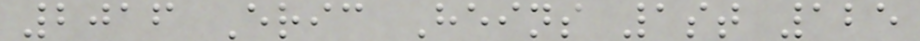2016 Eric Heins 1st 125
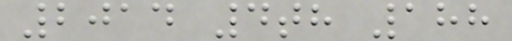2014 4th 188
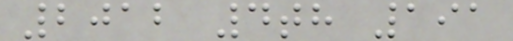2012 4th 191
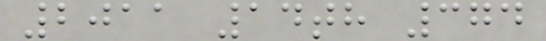2011 14th 374
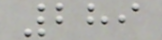289
